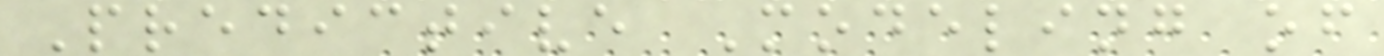Predictive Modeling of
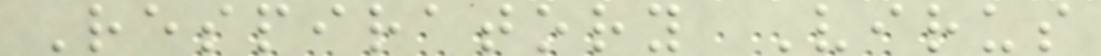Respiratory Virus
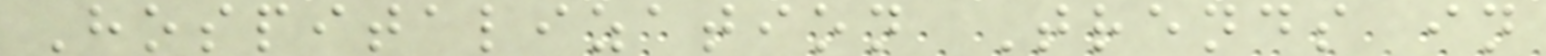Hospitalization Trends in
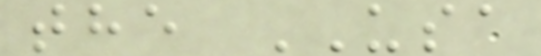the USA
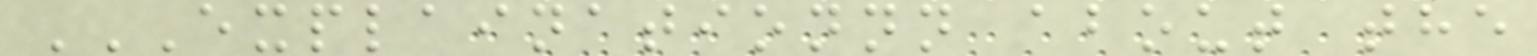EXPLAINATIONNN ABOUT THE
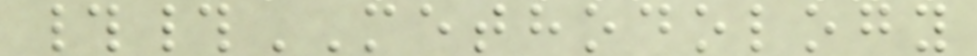##METHODOLOGY
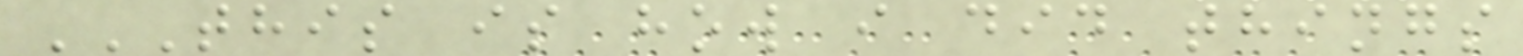THIS IS HOW I DID THINGS
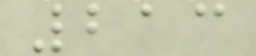213
